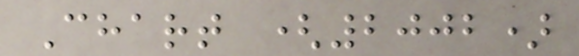Chart (2002)
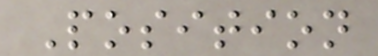Position
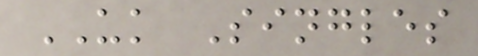UK Singles
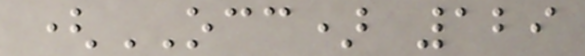(OCC) 129
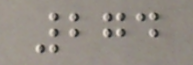274
